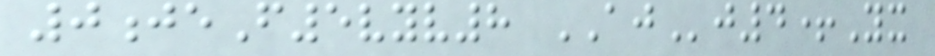0jeF5vyv8 AJj4+Yx
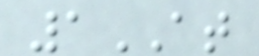1AT
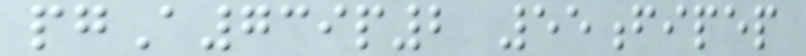pgA739p2 55fipep
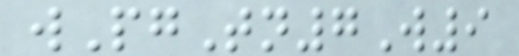wPgTn7W9
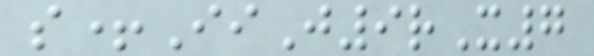s+IiJ9rX7
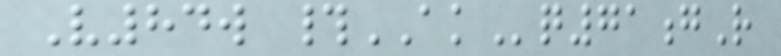V84w #AKq71gR
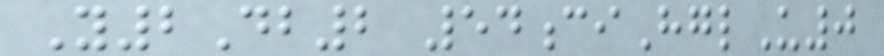Y2Db2 54ciHglU0
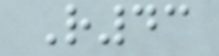R43
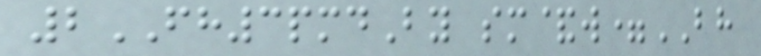2FH3pmdBy sm&w=BH
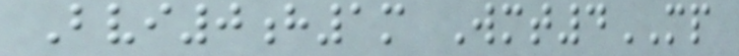Bvi0h1m Wmt4MP
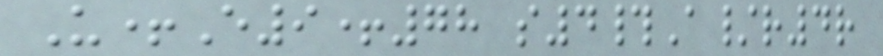U+E9+78 s4#A/r4r
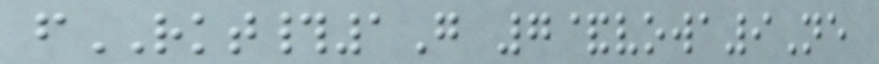fRKT#1G 7&vowa9Ne
